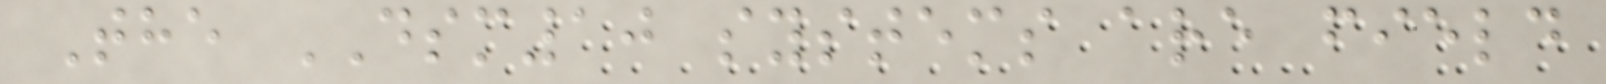The DSM10 systems are field
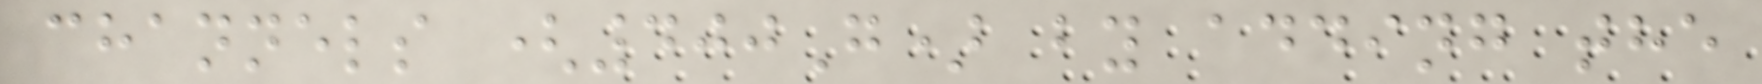channels (400G) by adding the
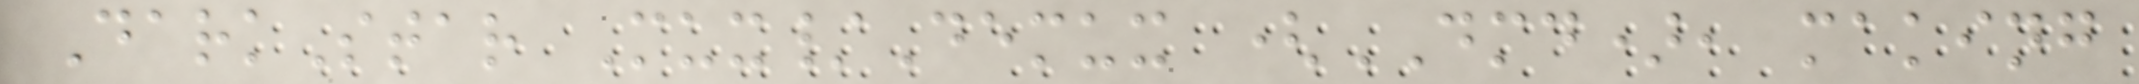DarkStar Mux/Demux (DMD), making
